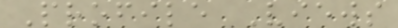Profile Views
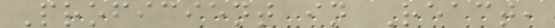Proficient in React,
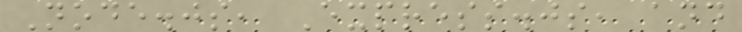Node.js, Express.js, and
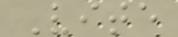Vite
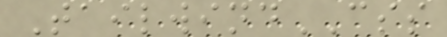TailwindCSS
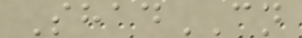ShadCN
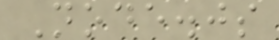Node.js
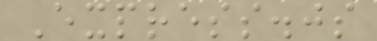Express.js
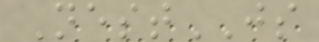NestJS
